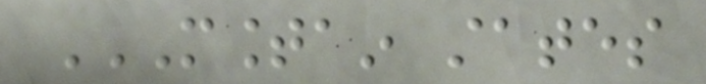MOUNTAIN STATES
